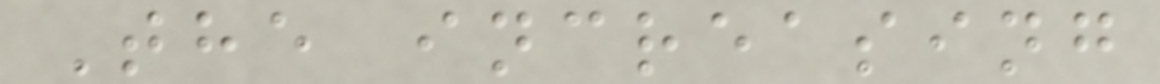The increasing
